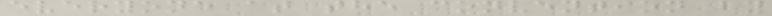everyone at the convention by
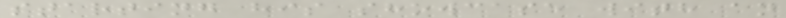starting his showcase with an
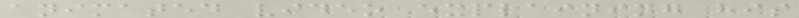animated video explaining his
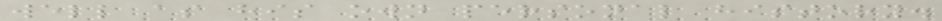well as his own personal history.
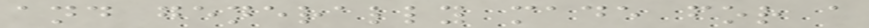and generally made for a
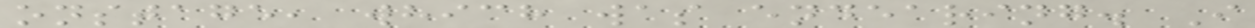onstage, which was endearing. I
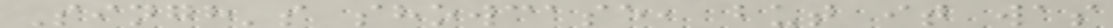Singh's showcase, but it was
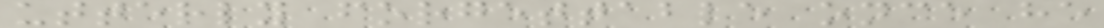utterly forgettable once he
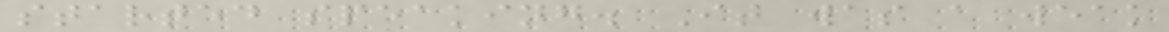started speaking. It was a weak
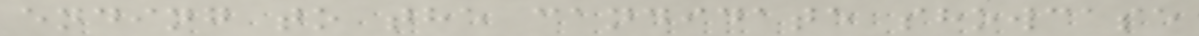ending to the candidate showcase
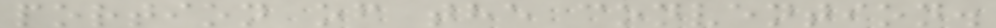portion of the convention.
